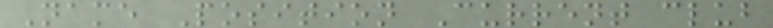Name Position Current club
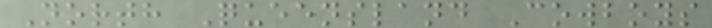North Queensland Cowboys
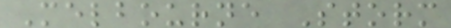Melbourne Storm
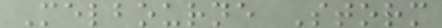Melbourne Storm
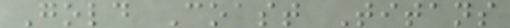Gold Coast Titans
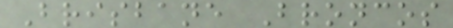Brisbane Broncos
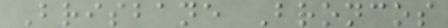Brisbane Broncos
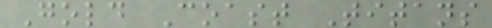Gold Coast Titans
